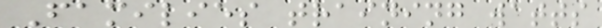Families training watts
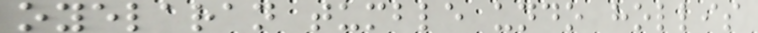oyelaran tumble undo hollis
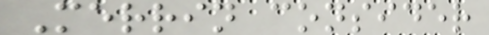Merrin consider
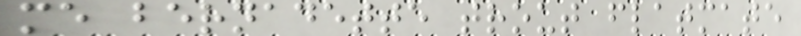me bernadette trout flatmate
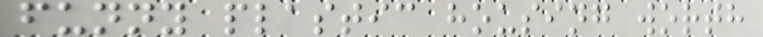funny plastic housing worth
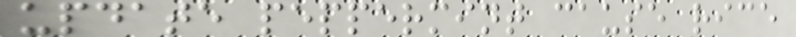update peppermint cause rice
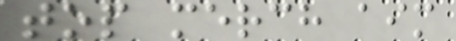top merch aim
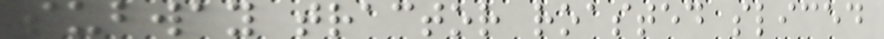subway tractor roasted sliced
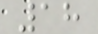18
